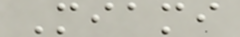Miami
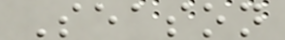Season
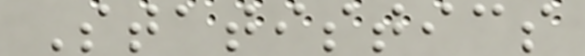Statistics
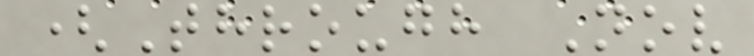(Through Nov
